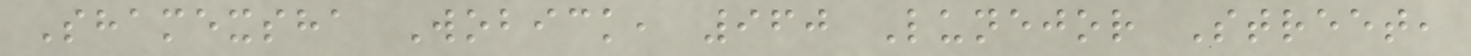Shamexsha Wobick, 960 Lunejor Street,
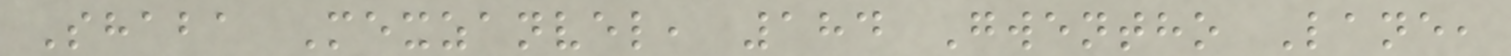Shaba Mexzanvel, 184 Gwentho Lane,
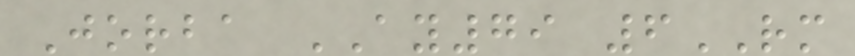Jorba AY79 6RM
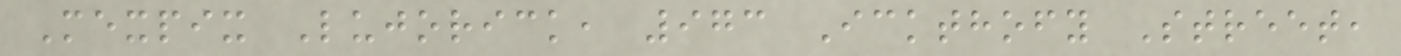Mexpix Lujorick, 973 Ickthofy Street,
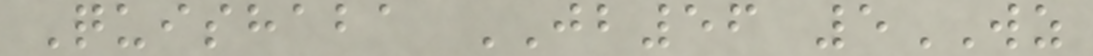Quishaba JB56 5WZ
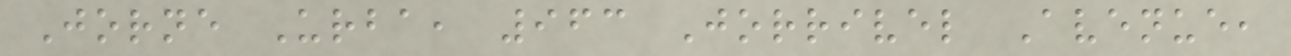Jorne Urba, 963 Jorrivel Avenue,
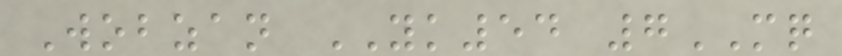Wobzan YK54 7MQ
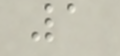1
